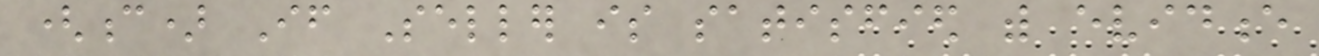(c) If Seller is satisfied with evidence
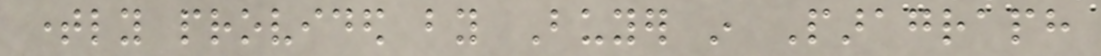timely provided by Buyer in Paragraph
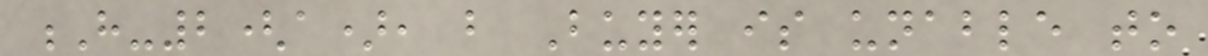H-2(a), but Buyer is unable to
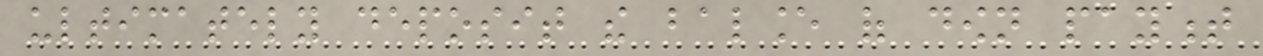ultimately deposit the balance of down payment
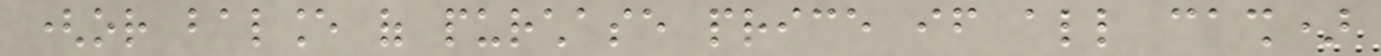(or balance of purchase price if all cash)
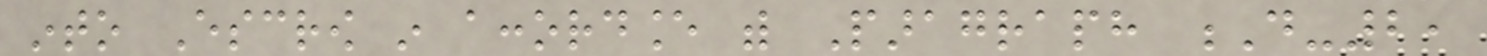into Escrow in accordance with Paragraph D-2,
